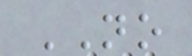NO
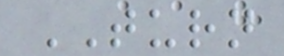TURN
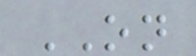ON
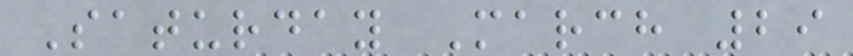Saturday March 29
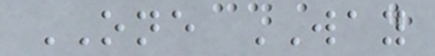ONE WAY
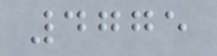4775
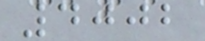4002
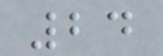24
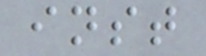inst
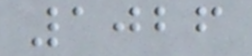1026
